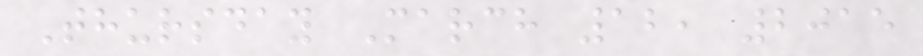Thursday March 12, 2015
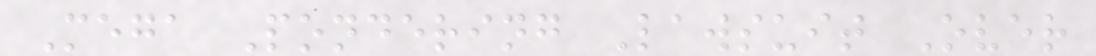Mega Pondering Lawsuit Over
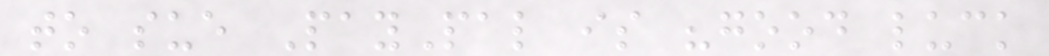to sue PayPal is "good luck
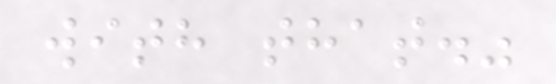with that."
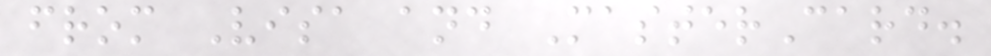from Visa and MasterCard.
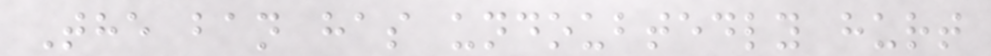The ban has undoubtedly hurt
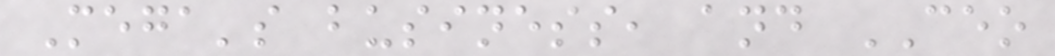Mega's business, and CEO
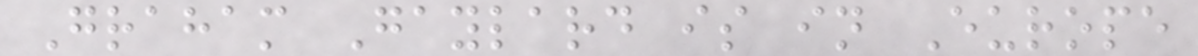Graham Gaylard is in Europe
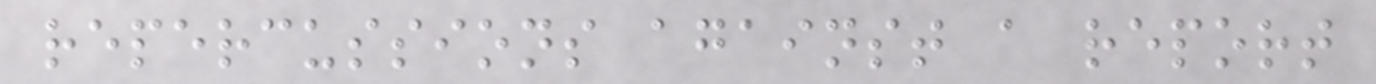repercussions against a report
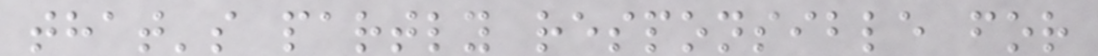that's partly responsible for
